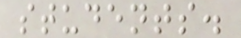students.
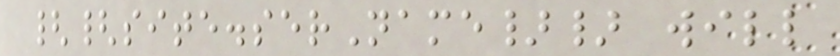{{site.serName}} will
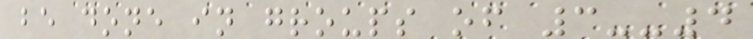be done in groups of 3--4
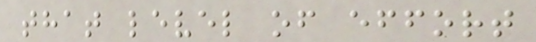that level of effort
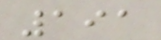191
